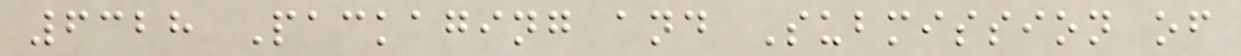6328 Packaging and Submission of
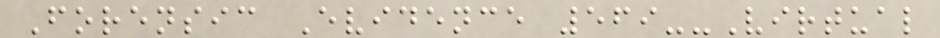Forensic Evidence 569--Virtual
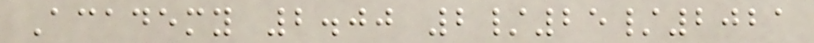Academy 2.00 2/25/2021
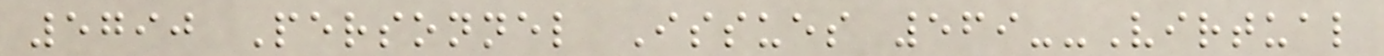5790 Personnel Issues 569--Virtual
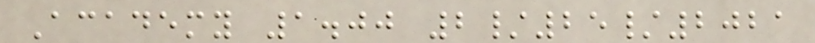Academy 1.00 2/25/2021
